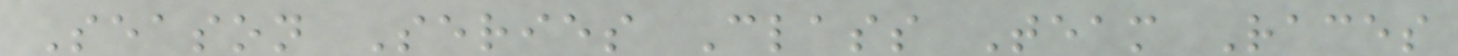Season Series Class Team Races
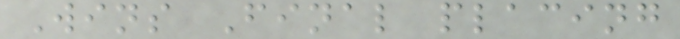Wins Final placing
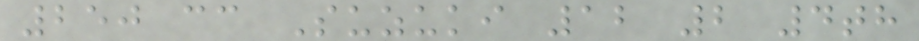250 cc Suzuki 12 2 4th
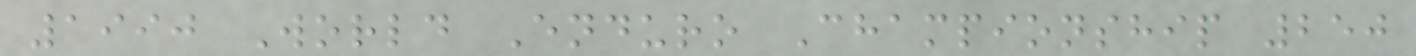1990 World Enduro Championship 250
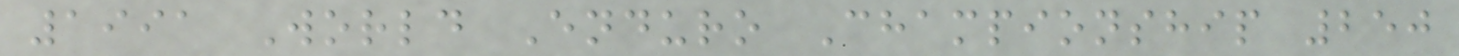1991 World Enduro Championship 250
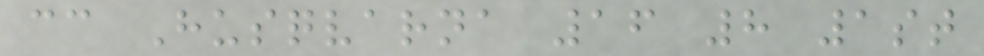cc Husqvarna 16 8 1st
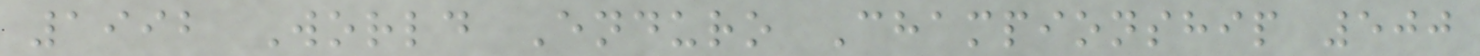1992 World Enduro Championship 500
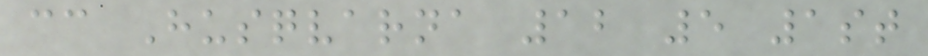cc Husqvarna 12 5 1st
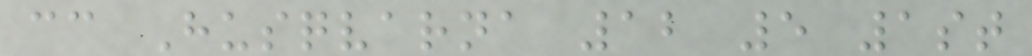cc Husqvarna 12 5 1st
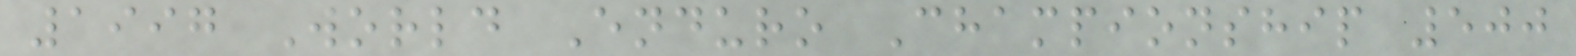1997 World Enduro Championship 500
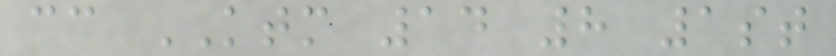cc KTM 14 8 1st
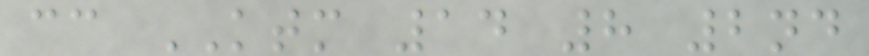cc KTM 14 8 2nd
